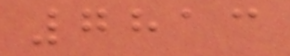7813
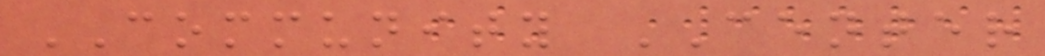COMMUNITY CENTER
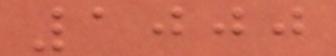1000
